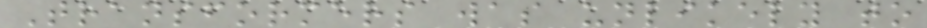Transformers was unlikely to
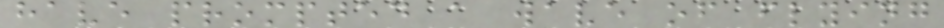have prompted a wave of flying
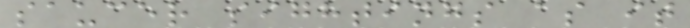saucer sightings as it
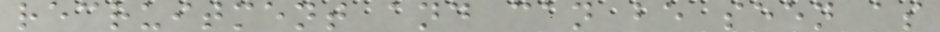recruitment and can be seen as
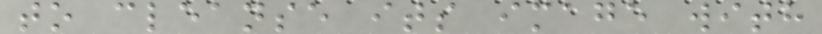to cleanse its image with
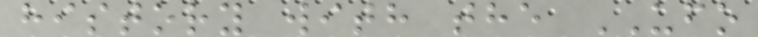history with the UFO
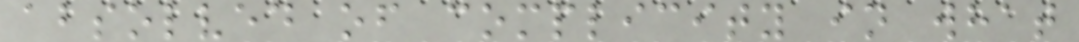absolved of complicity in what
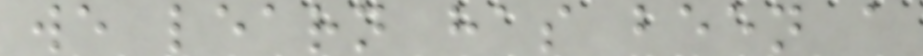we learn has been a
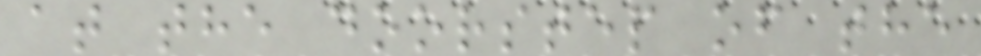at the doorstep of the
